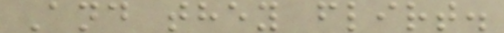And they flirt.
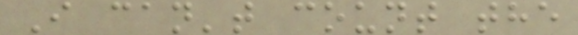I can't count the
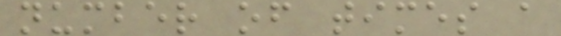number of times a
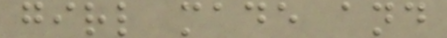girl made and
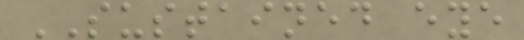SUSTAINED eye
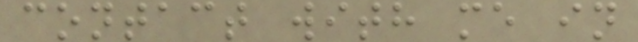contact with me in
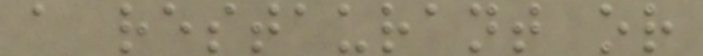a restaurant or
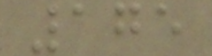175
